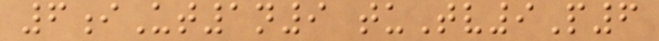6iUt1n9 tuTv9P6
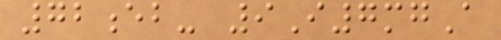72eb- 9I7mgA
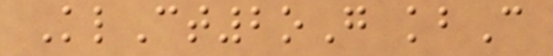KlCt2oG kbC
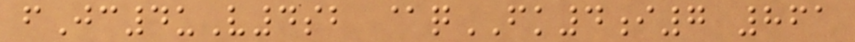fJc4uV4sb @qFK4i7 861
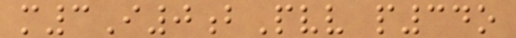m3I0bPvv p34o
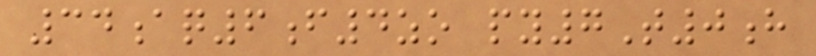34aq6f4zo py7T0h
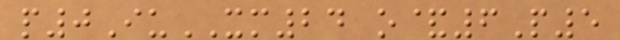p0IuXM24 o&6P5
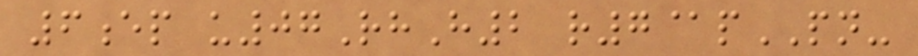6ep u07RhH2 r7@pPN-
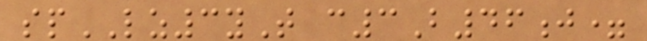spLZ3yT c3B46j=
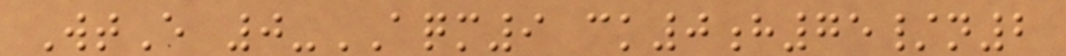WtE 0-AQM9 ck0h75/n2
